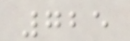725
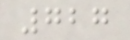727
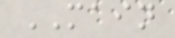MAIN
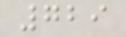729
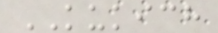KUKICH
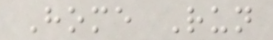Home Run
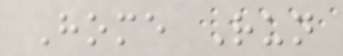Home Run
